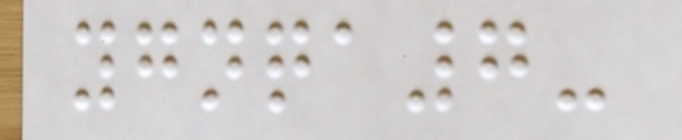ygnqa7-
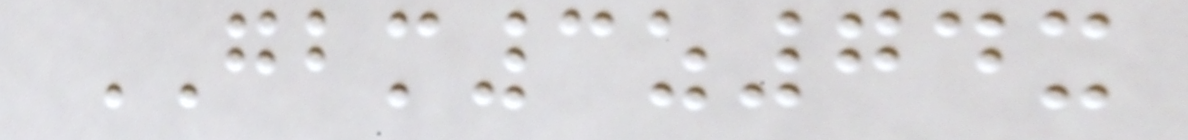GBM3z74x
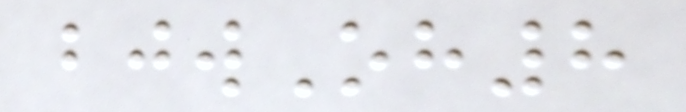bjwOh8
